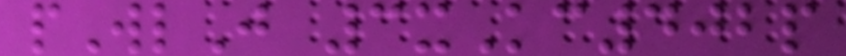pWlJ 3xKc402p
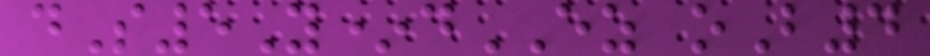dS5Y*dEZ oB4
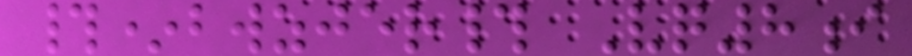#*bwzjer# Vq8i
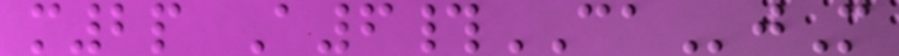m2p A6#CAjM
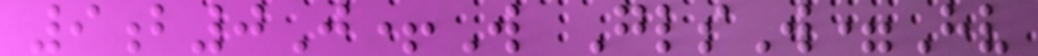9b0J+W GlsW=Hv
